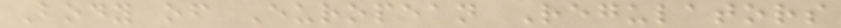Body of European Regulators
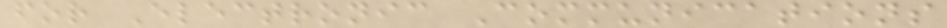for Electronic Communications
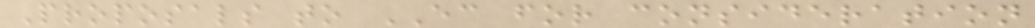Proposals to EC for consideration
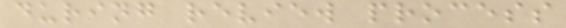during review process
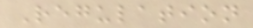Regulation
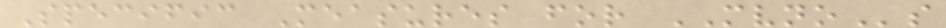Specific Measures for MVNOs
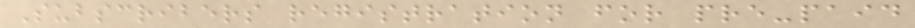Subscribers registration for pre-paid
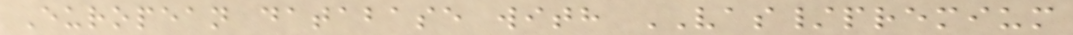European database with VAS/premium
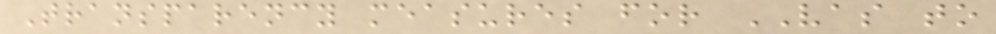Transparency measures for VAS to
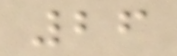26
